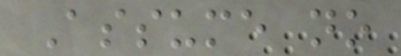Assume no
